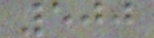500
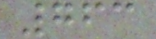763
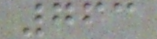763
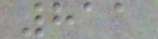811
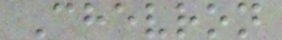Chevron
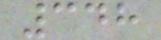348
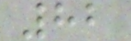82
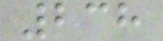238
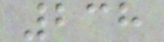238
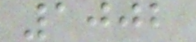1002
